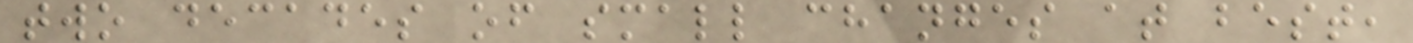two decades of small changes at best,
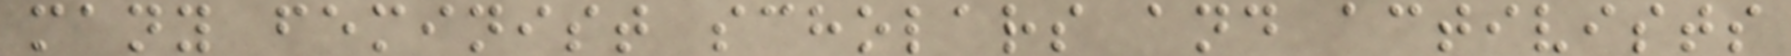many feminist scholars and activists
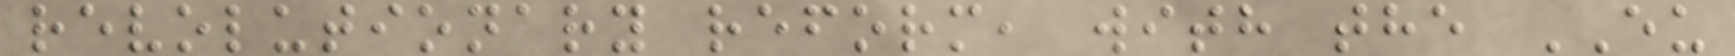revolutionary reform, with the EU
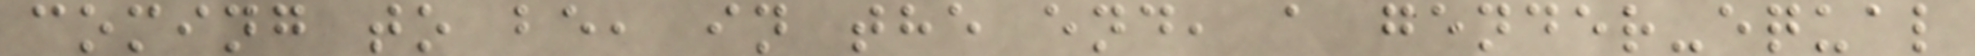coming to be, in the end, a gender-equal
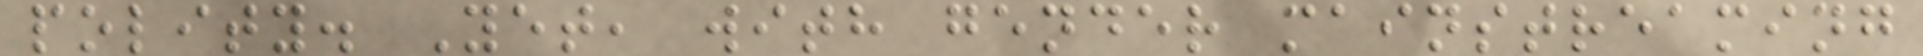polity. Yet, with gender mainstreaming
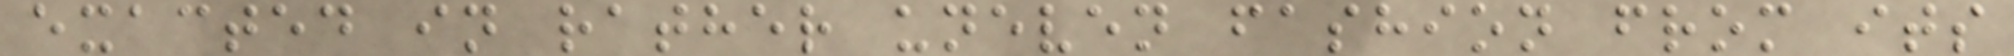exacted in rather uneven fashion from its
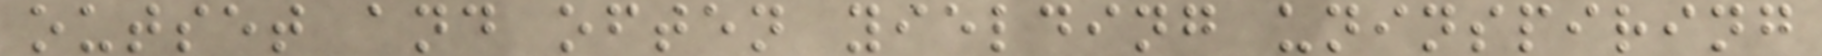outset and often yielding uninspiring
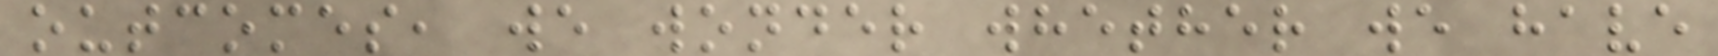outcomes, we wonder whether we have
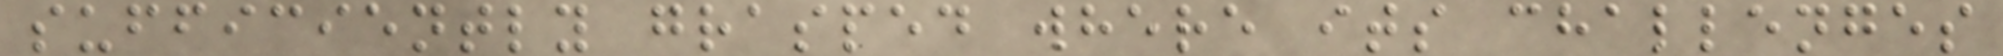sufficiently grasped where its challenges
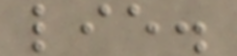lie.
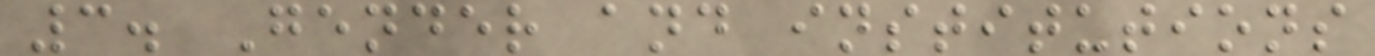3. Gender and institutions
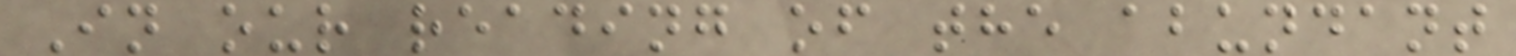In our reading of the abundant
